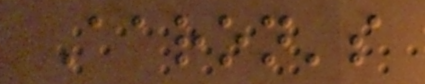Aaron's
